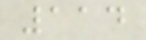114
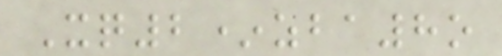Xq2*zba8o
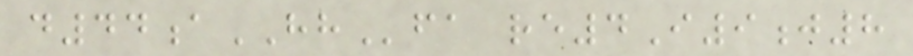d44aHHfa re4I9j8
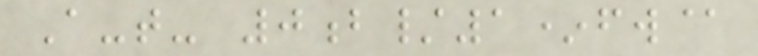A-t- 0b/1*fw@
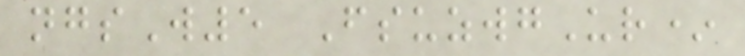ngsW5 FsuzwgUr*
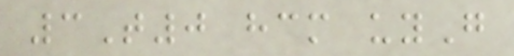3T0 hcm uyG
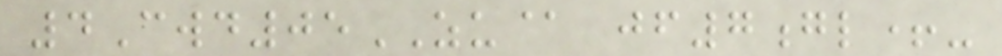4Cwd05ZU@ jf7gl+-
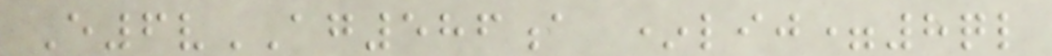E6vAG586a *lij=8ql
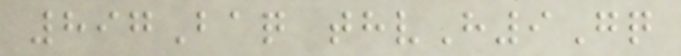897Baq thvH9Gq
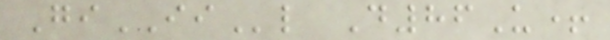GiIIl D86U+
